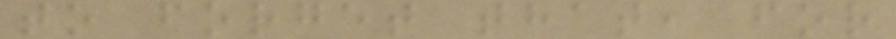to forget that, for
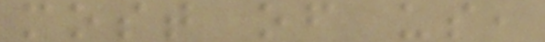most of us,
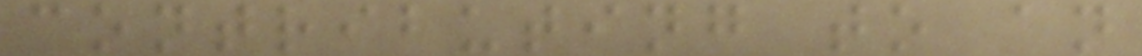contributing to an
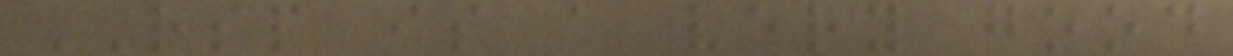RSP is a very good
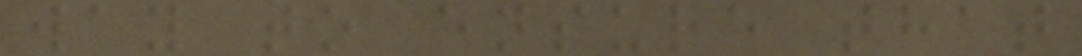way to ensure that
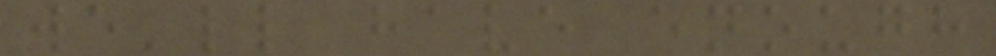we'll have enough
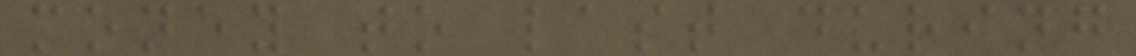money to last during
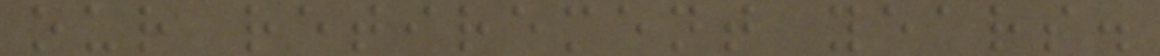our retirement years.
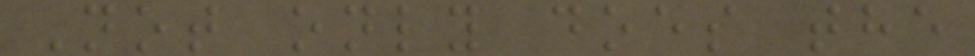Not only does the
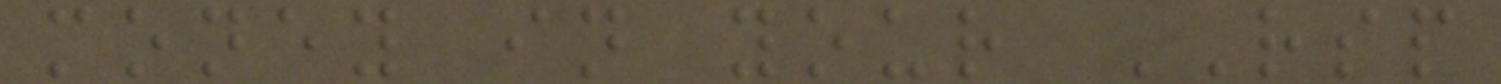money in your RSP
